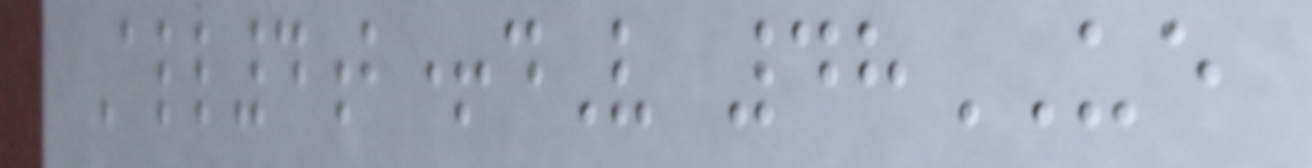All4b+dV 48UE
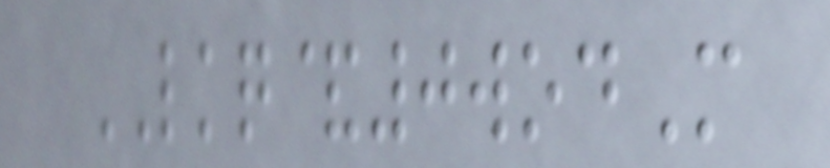LKQ&0wodM
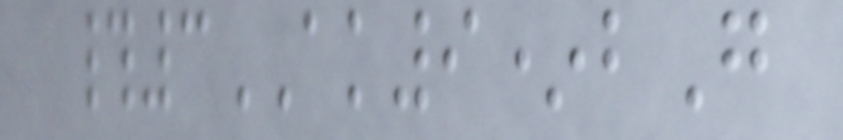#3AK9*bG
